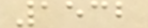1532
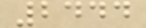2444
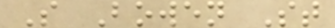S Bowen St
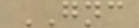GNC
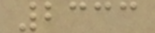2333
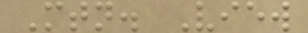Mtn. View
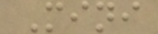Mini
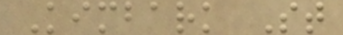Kimbark St
